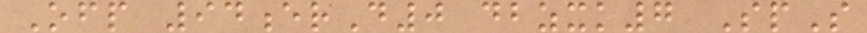Ofp 94erD0 dbzxk7 SpS
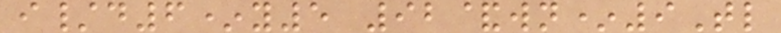i/d6*y5 92&wn*9Tl
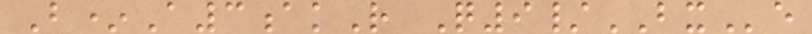B*A3akR Q9/BXe
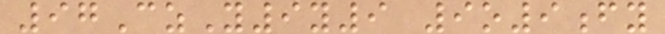97CzY9y9 9o9fy
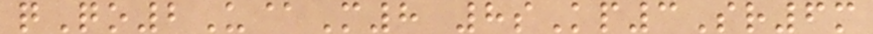qQo2U@M8 8sKp3Sr6m
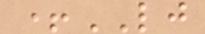+LJ
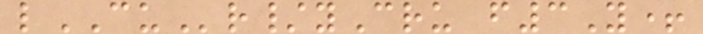lCUr/yCru f3Y+
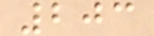203
